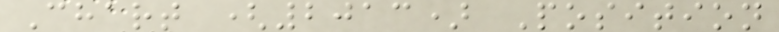Chart (2013) Position
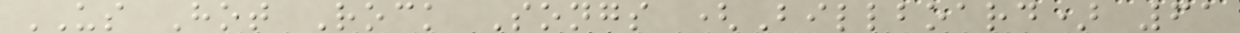US Hot Rock Songs (Billboard) 61
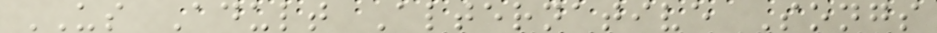US Adult Alternative Songs
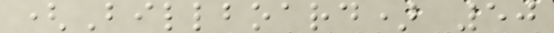(Billboard) 50
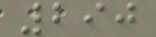290
